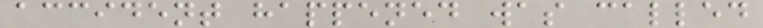accident happened was called
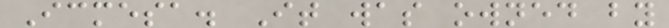Icmesa. It was owned by
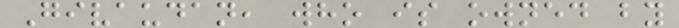Givaudan, who is owned by
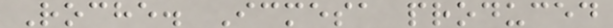Roche. Icmesa produced
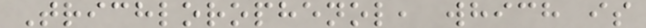Trichlorophenol, which is
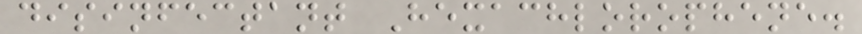disinfectant Hexachlorophene.
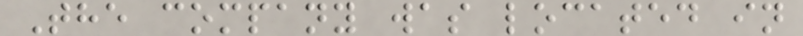The company was located in
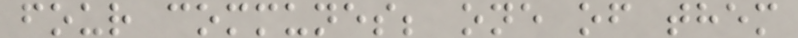four communes; one of them
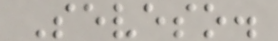Seveso.
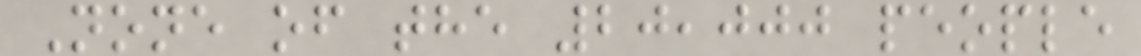None of the 20,000 people
